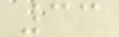33
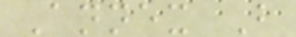Annex B
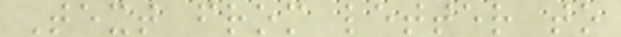Text from letter to
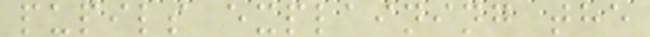pupils explaining the
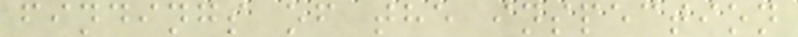findings of the inspection
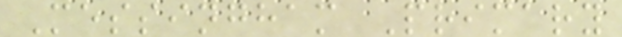Messingham Primary
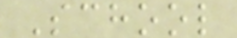School
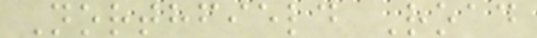Northfield Road
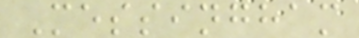Messingham
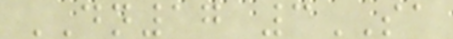DN17 3SA
